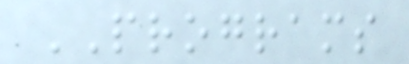PROGRAMS
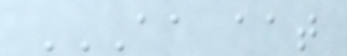AA AAT
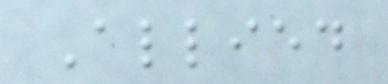Allied
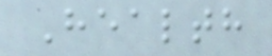Health
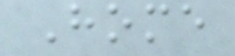Home
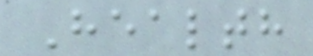Health
